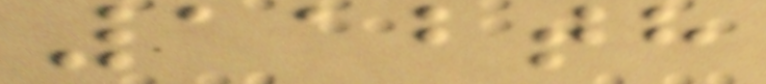112th
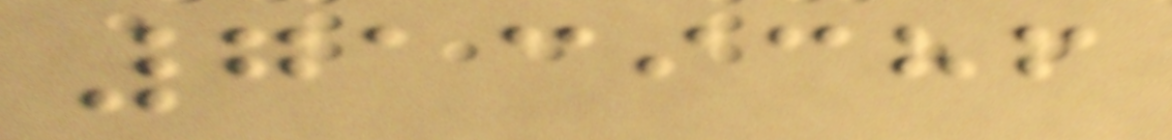7139386
